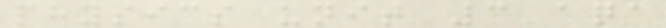physics unit 3 aqa
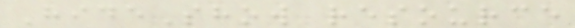HideShow resource
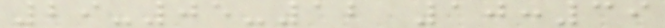29-05-12 10:39
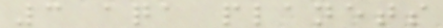3 aqa planets
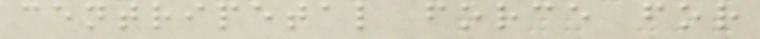centripetal force for
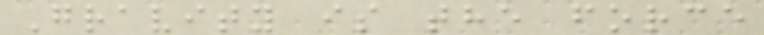Gravity is the force
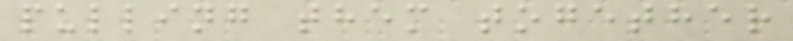pulling them together
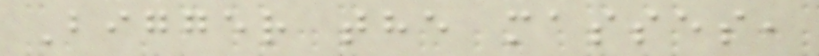Bigger the masses,
